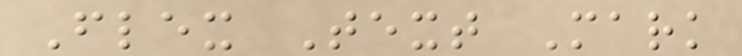Flex Text Mark
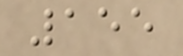155
